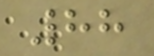88
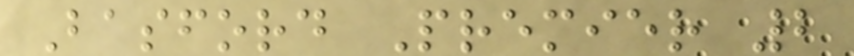Basford Premier 2
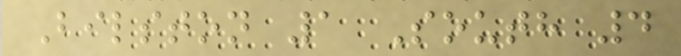Bilston 1 South 4
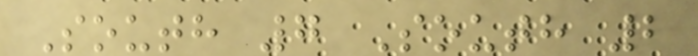South 7 South 2
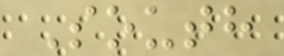South
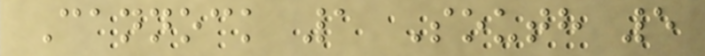Cannock 1 South 5
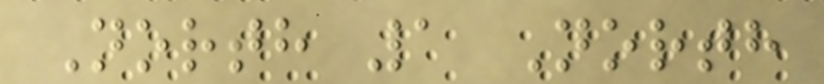North 1 North
